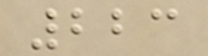223
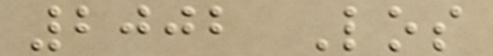2002 Los
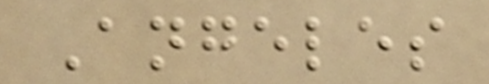Angeles
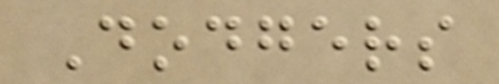Dodgers
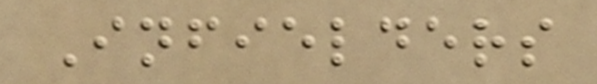Infielders
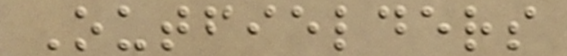Outfielders
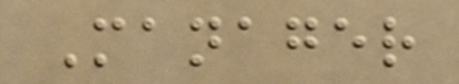Manager
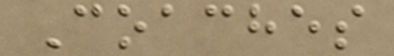Coaches
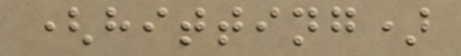(hitting)
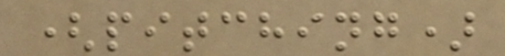(pitching)
